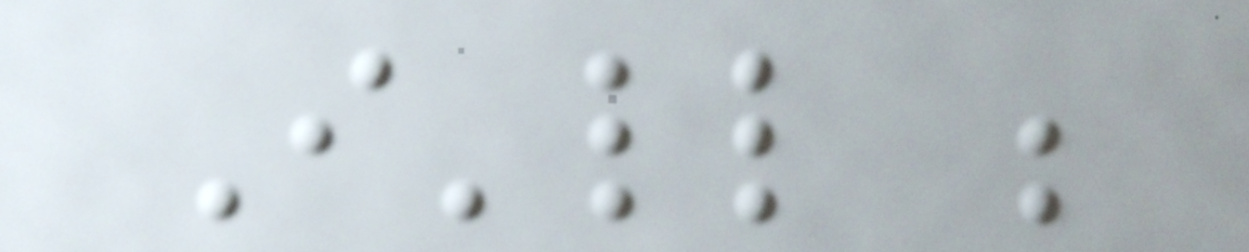I'll be
